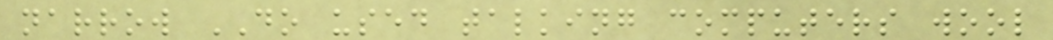narrow DO used talking computers wool
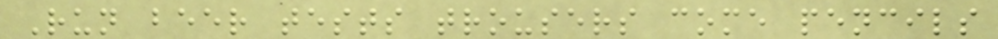Run beer tests trousers come pencils
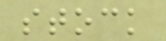stock
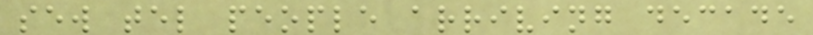sew tel people arriving decade
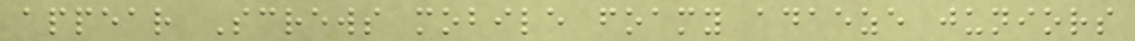appear Screws mobile foamy adaeze juniors
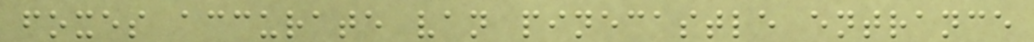foxes accurate van pinecastle entrance
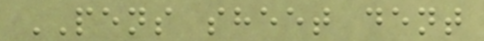PENS sheet dent
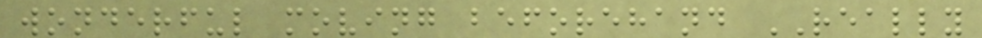wonderful moving beforehand REALLY
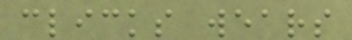clicks wears
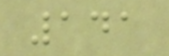141
